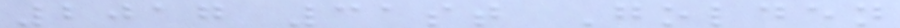2017 31st Golden
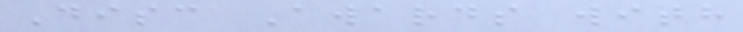Disc Awards with
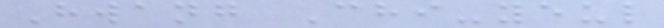Hwang Chi-yeul
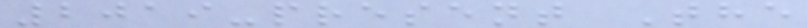2019-present The
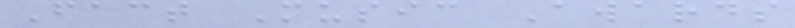Fact Music Awards
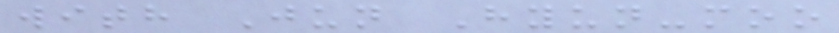with Jun Hyun-moo
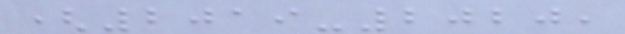(2019-2020,
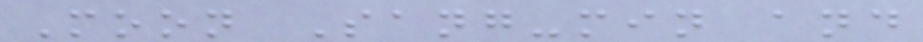Moon Sang-min and
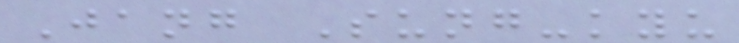Jang Sung-kyu
